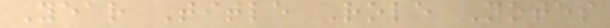Year Title Role Notes
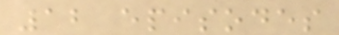12 episodes
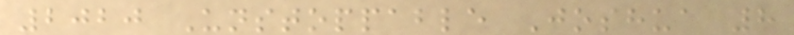2020 Unstoppable Joshua 8
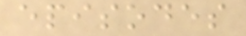episodes
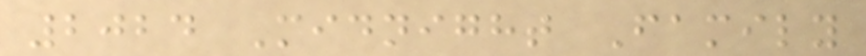2024 Midnight Family
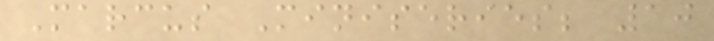Marcus Miniseries; 10
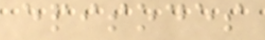episodes
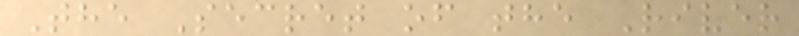The Secret of the River
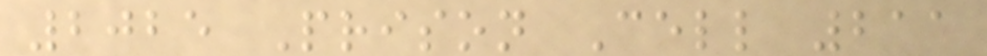2025 Prison Cell 211
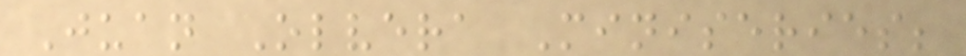Juan Olvera Miniseries;
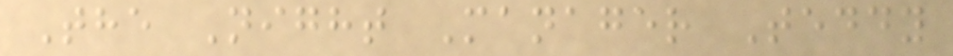The Night Manager Teddy
